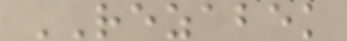REZABEK
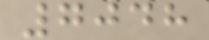7048
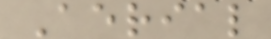Aerial
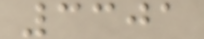3301
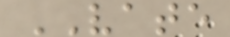VATE
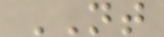NT
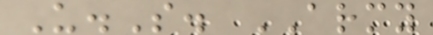U.S. ARMY
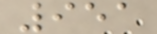951
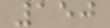150
